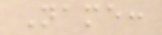Name:
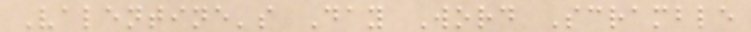Valentine's Day Word Scramble
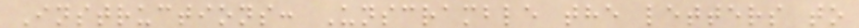Instructions: Unscramble the letters to
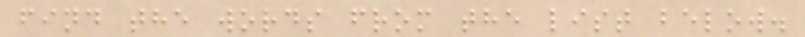find the words from the list below.
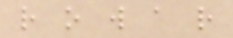r o w a r
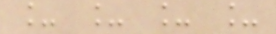_ _ _ _
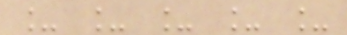_ _ _ _ _
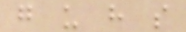g u h s
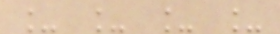_ _ _ _
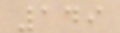149
